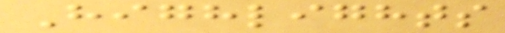Highlights
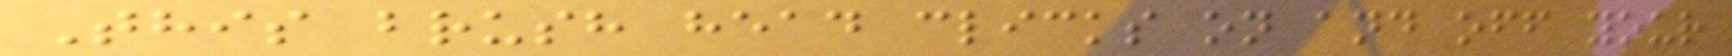This brush head clicks on and off your
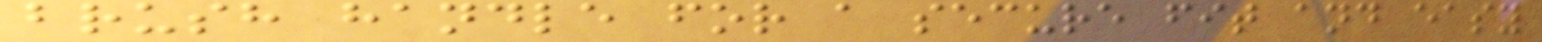brush handle for a secure fit and easy
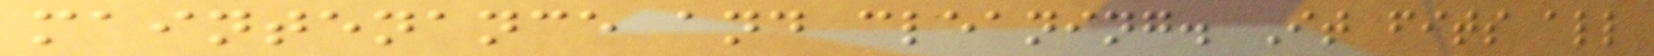maintenance and cleaning. It fits all
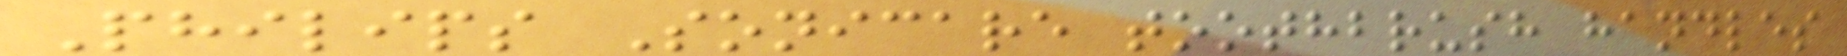Philips Sonicare toothbrush handles
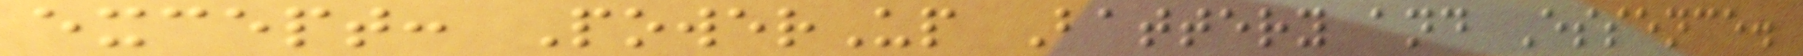except: PowerUp Battery and Essence.
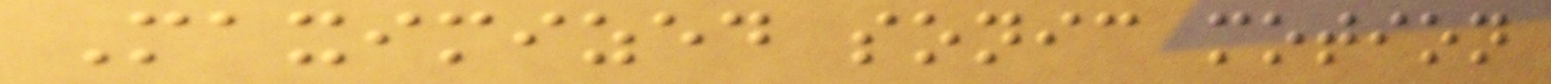Maximized sonic motion
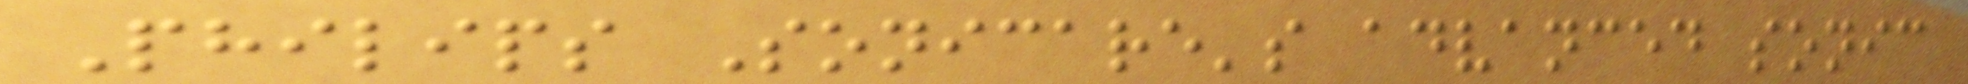Philips Sonicare's advanced sonic
